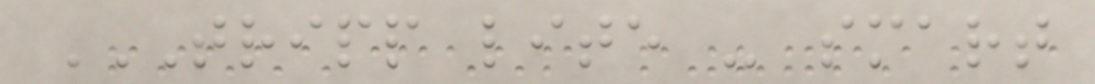TRIPP LITE - SMART
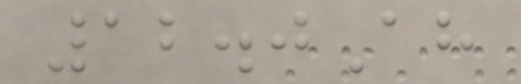12.0Ah
